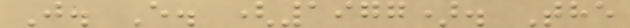J. E. (1977). The
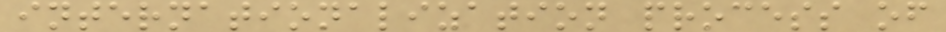internationalization process of
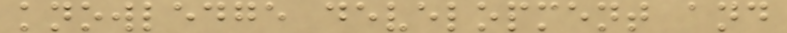knowledge development and
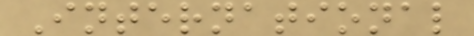International
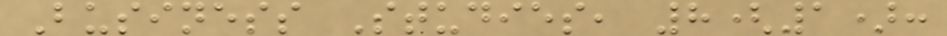Business Studies, 8(1):
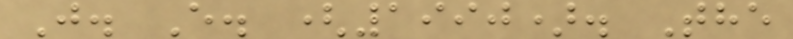J. E. (1990). The
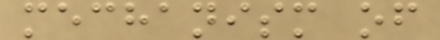mechanism of
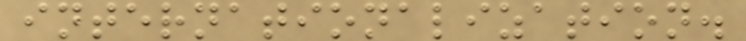internationalization.
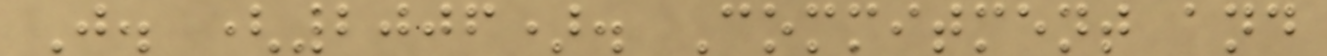J. (2006). Commitment and
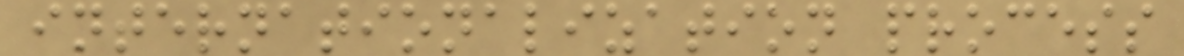internationalization process
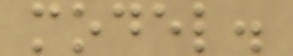model.
